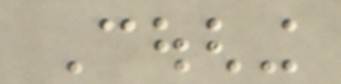Coughing
